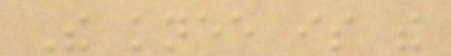The knee is the
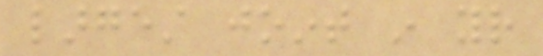largest joint in your
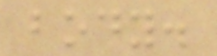body.
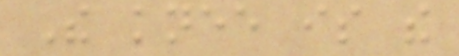The knee is the
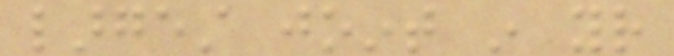largest joint in your
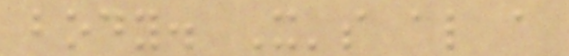body. It's also a
